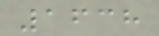1638
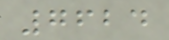7624
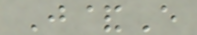J&E
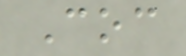Coc
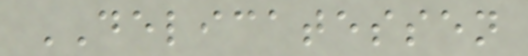DELICATESSEN
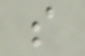s
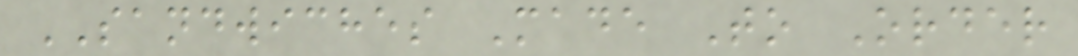SANDWICHES Made To Order
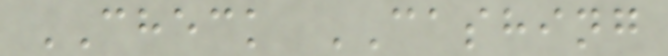CHECK CASHING
